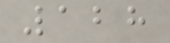128
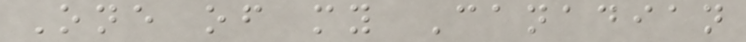One of my Canadian
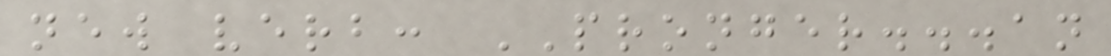new verb: PRONGER...an
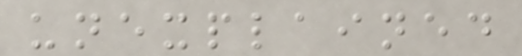unexplained
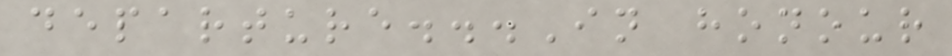departure...In honour
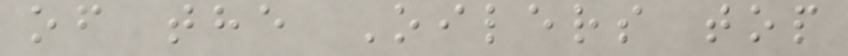of the Oilers top
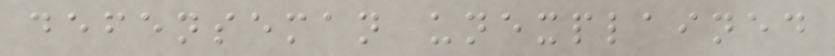defenseman unexplained
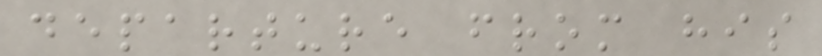departure from his
